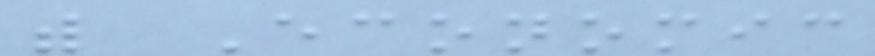with Economic
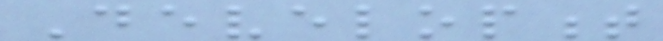Development
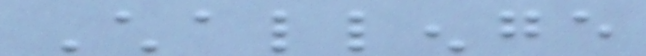Challenge
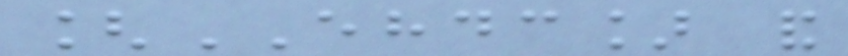[EHDC] and
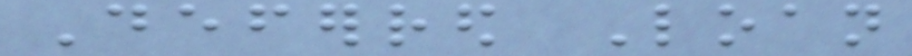Deferred Loan
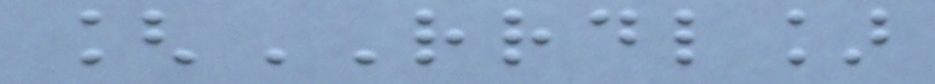[RRDL]
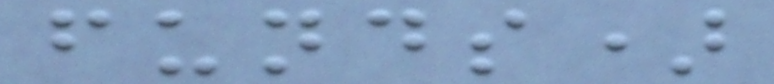funds)
